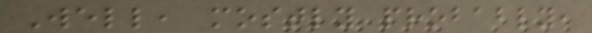Well, mostly probably,
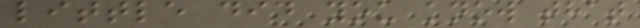little did you know that
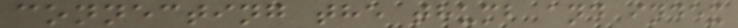connecting the thumb and index
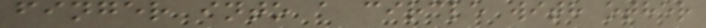finger into a circle with other
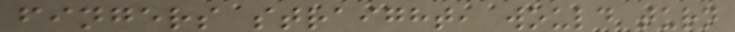fingers straight, would turn
